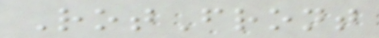RotFront
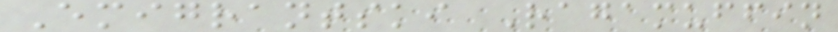Emigrantski Ragamuffin
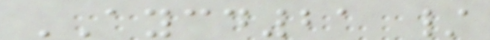AYCD21 /
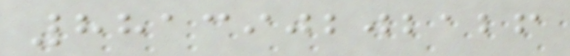881390202126
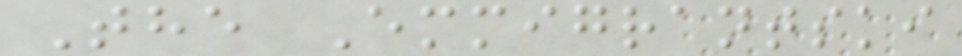The Emmigrantski
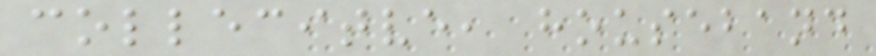collecitve, houseband
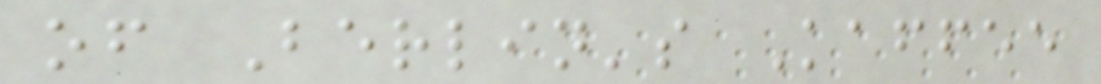of Berlin's Kaffee
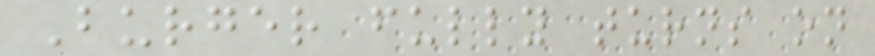Burger fully turns on
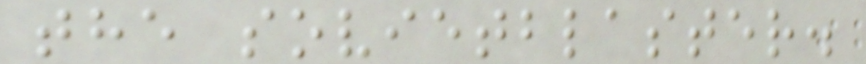the sovietblaster.
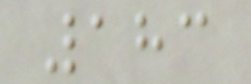183
